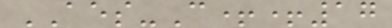AES-C++17
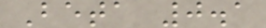Beta 0.1
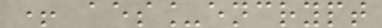+ aes_encrypt
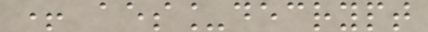+ aes_decrypt
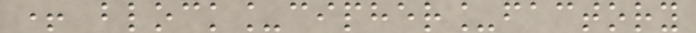+ block_cipher_factory
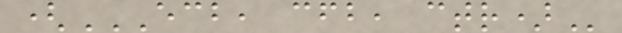(ECB, CFB, CTR)
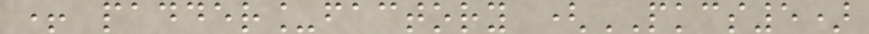+ padder_factory (PKCS5)
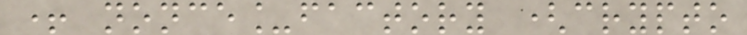+ nonce_factory (crypto
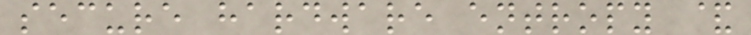secure hardware entropy &
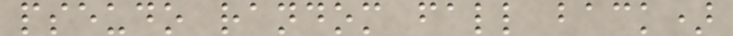pseudo random fall back)
